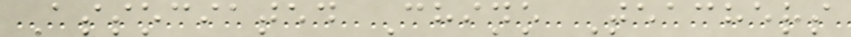Associated Chino Teachers
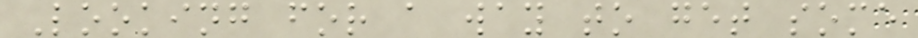Looking for a way to get some
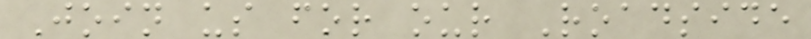Join us for our Roadside
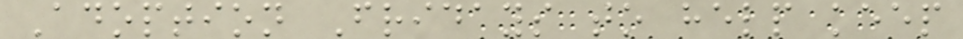Adoption Fridays to help keep
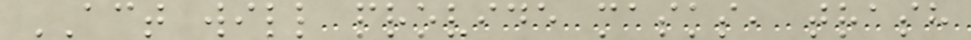ACT will provide masks, trash
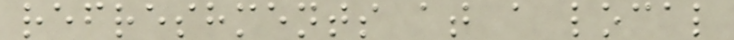refreshments at a local
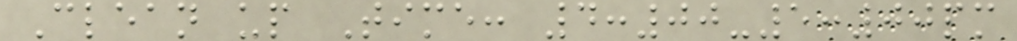Clean up Time: 4:00-5:00pm
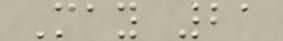May 21
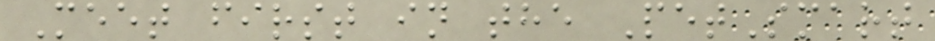Meet first in the PetSmart
